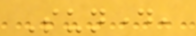Sunday,
